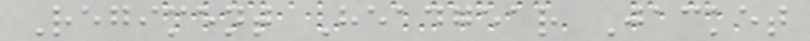Regiment Headgear Jacket
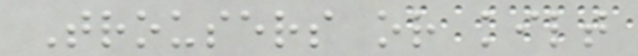Trousers or kilt
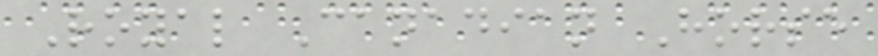Royal Canadian Horse
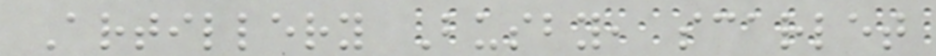Artillery Busby, scarlet
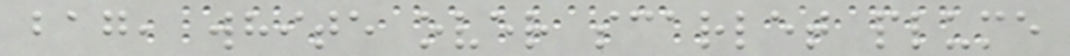bag, white over scarlet plume
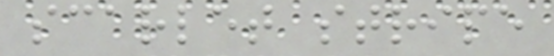scarlet stripe
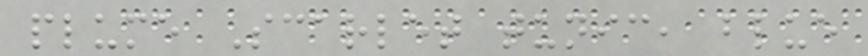plume Scarlet tunic, blue
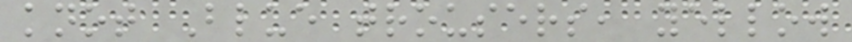knot Blue trousers, yellow
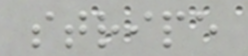stripe
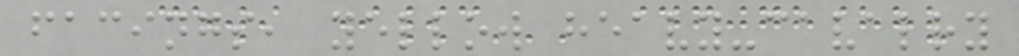facings, yellow heavy-cavalry
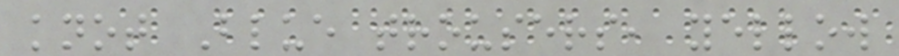knot Blue trousers, yellow
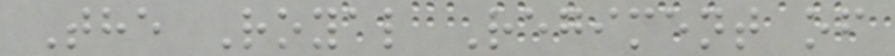The Royal Regiment of
